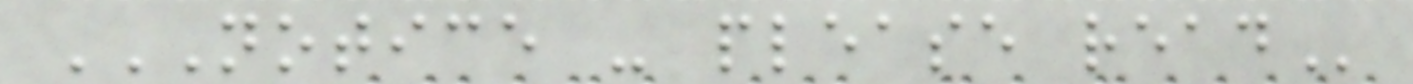NOTICE - PLEASE READ
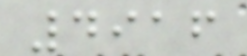4916
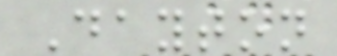Dayton
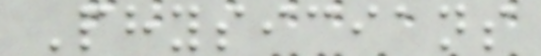Physicians
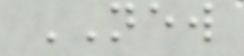NEW
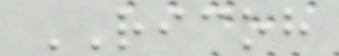RICOH
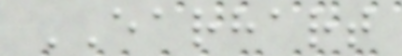EARHART
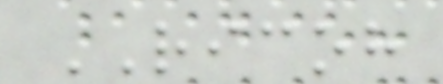RICOH
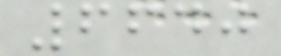6640
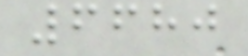6680
